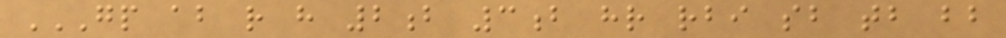GP AB R H 2B 3B HR RBI SB TB BB
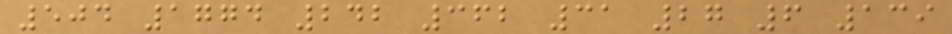504 1774 242 362 31 27 6 139
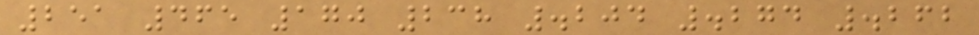251 465 170 238 .204 .274 .262
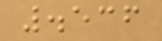.536
